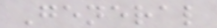General
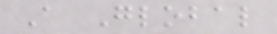A Global
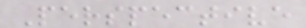Perspective
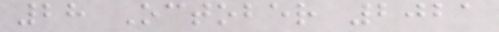28 October 2021
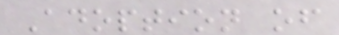Adoption of
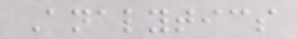Analytics
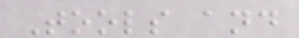Tools and
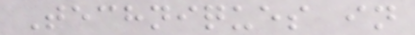Techniques in
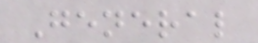General
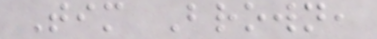Tim Brown,
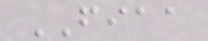FIAA
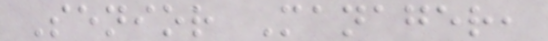Senior Manager,
